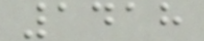1418
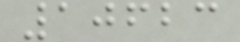10623
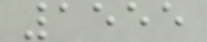1555
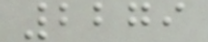2279
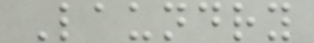Laundry
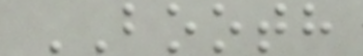BOOTH
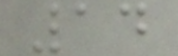14
